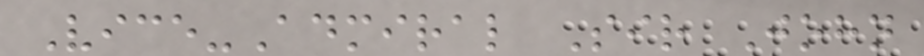Vice-Admiral Sir John
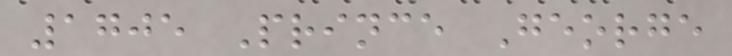1705 Prince George
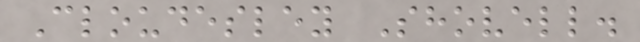Cloudesley Shovell.
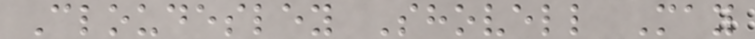Cloudesley Shovell May
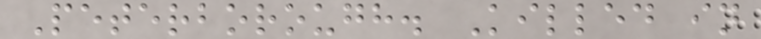Peterborough. Killed in
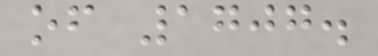of 1707.
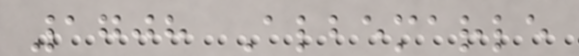1708 Albemarle
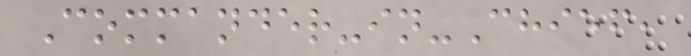Commander-in-Chief,
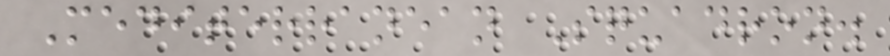Mediterranean Squadron.
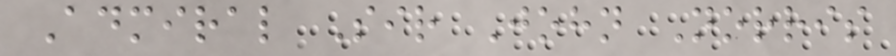Admiral Sir John Norris
